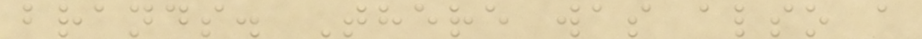brands. There was also a
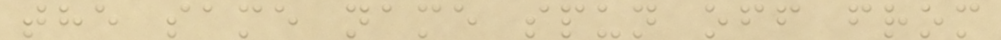the same name spun off from
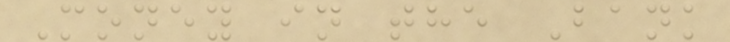Money in the Bank
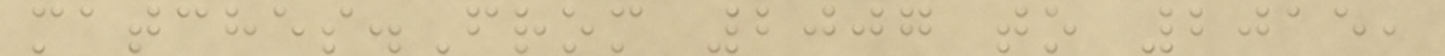matches.From 2007 to 2015,
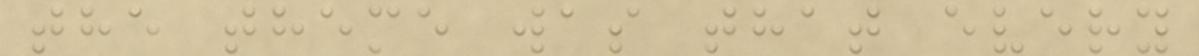the theme was that every
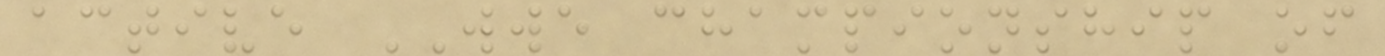active WWE championship of
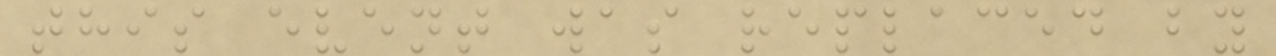this event was replaced by
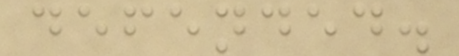defended.
